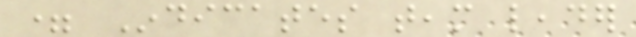= Indicates team leader
